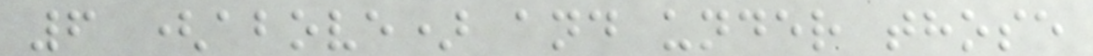6 (above) and under those
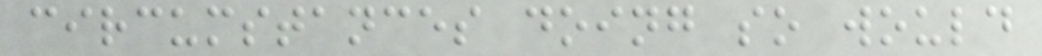circumstances doing so would
